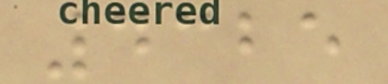4325
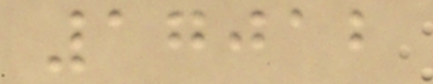17012
